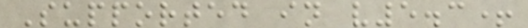Supported in v5.3+
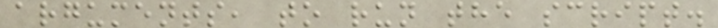arguments, to run the script.
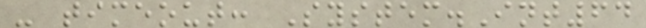- timeout: System.Int64
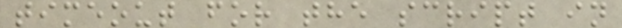timeout for the script in
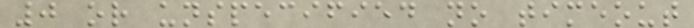0 or unspecified no timeout
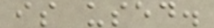is used.
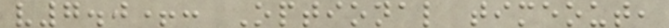v7.0+: Optional timeout,
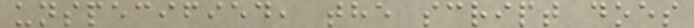unspecified, the script does
